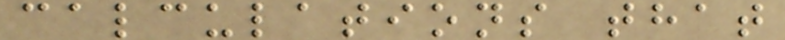calculations that
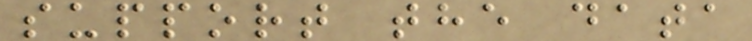support the data
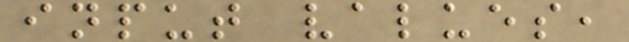input values,
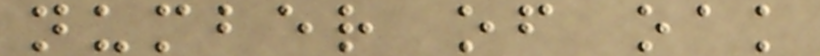number of oak
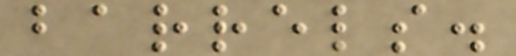barrels.
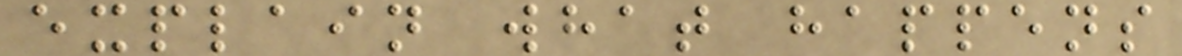explain what happens
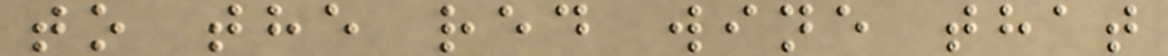to the red wine that
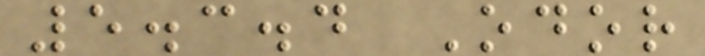5.3.4 Odor
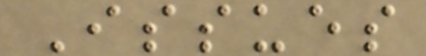Issues
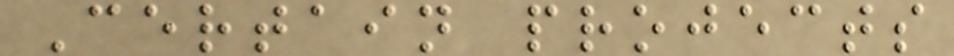Certain projects
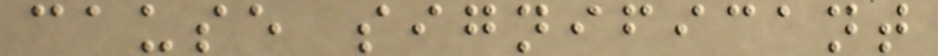cause significant
